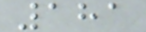181
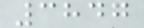3847
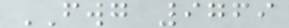FWG 9769
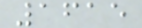1615
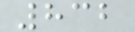832
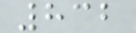832
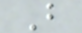B
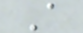A
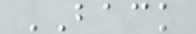BACK
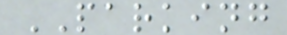PARKING
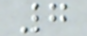7
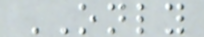ONLY
